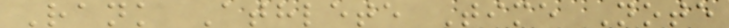Rank Athlete Time Note
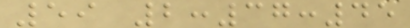59 2:37:45
